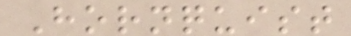Hornquist
